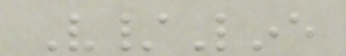V/Line
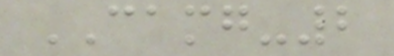CAMG-2
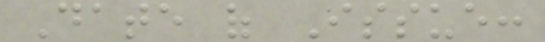Date of Issue:
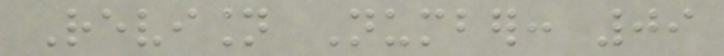Revision Number: 09
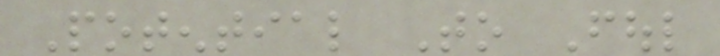Potential To Foul
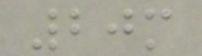20m
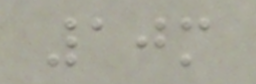10m
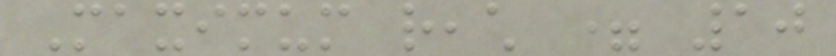Maximum reach = 10
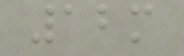12m
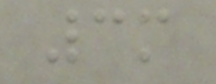3m
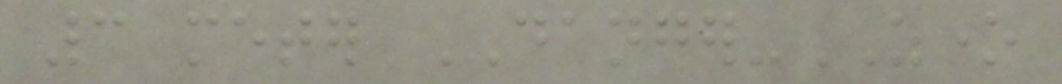3 meter DANGER-ZONE
